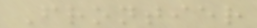Frontier
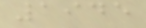1945
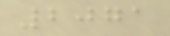2071
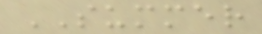SUMMER
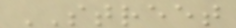STREET
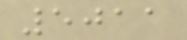5011
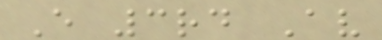E 3rd Av
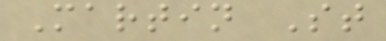Martin St
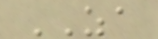ZA
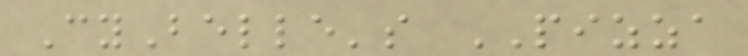CyBelle's PIZZA
